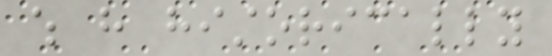which have historically
